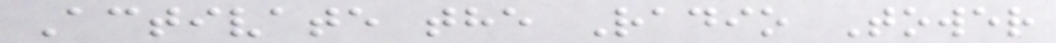Activate the Radio Tower
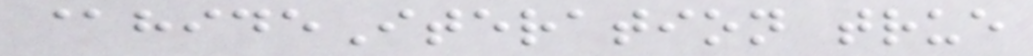@hideIteration true
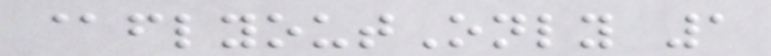@flyoutOnly 1
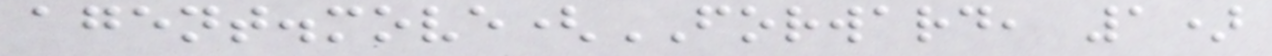agent.move(FORWARD, 1)
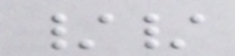//
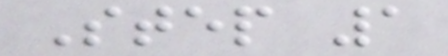Step 1
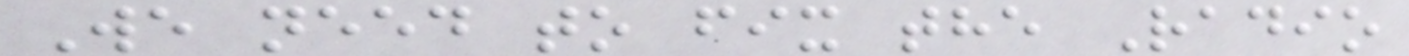We need to fix the Radio
